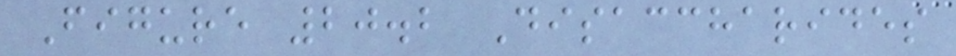Figure 20.2 Disaccharides
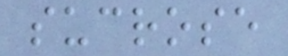sucrose
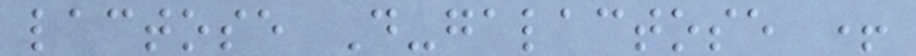lactose D-galactose +
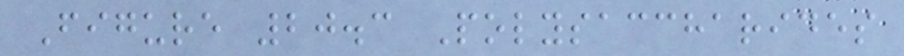Figure 20.3 Polysaccharides
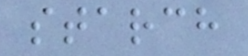starch
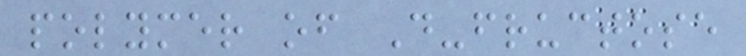polymer of D-fructose
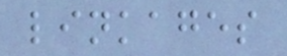linkages
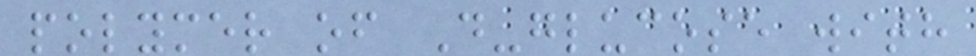polymer of D-glucose with
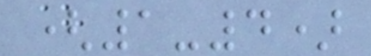(1-4)
